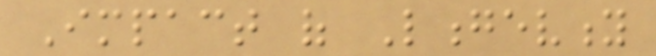Impact of Longevity
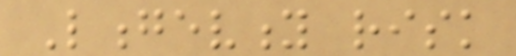Longevity risk
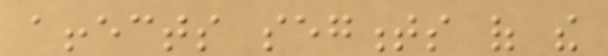affects segments of the
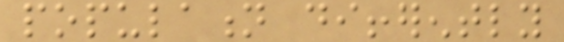population differently
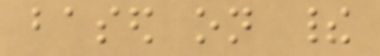based on their
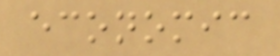economic
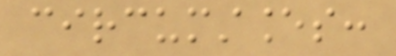circumstances:
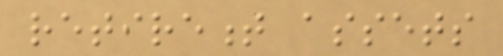retirement assets
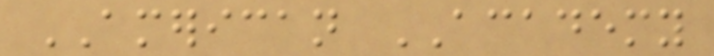AMERICAN ACADEMY
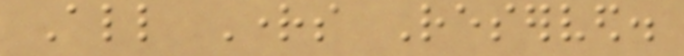All Rights Reserved.
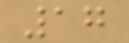17
